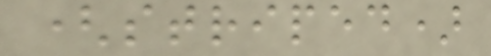(striped)
